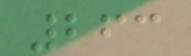263
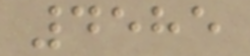4585
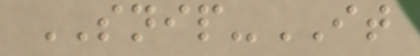SNIP-IT
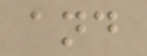and
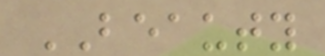BEAUTY
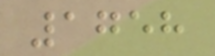1758
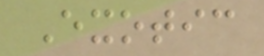Exotic
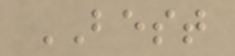BEST
